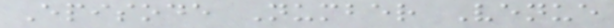Episode Number Venue
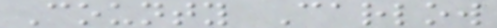County Carlow
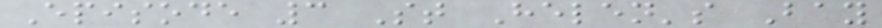Episode 3 St Helen's Bay
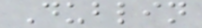Dublin
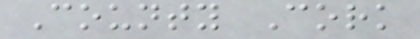County Cork
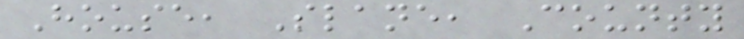House, Slane, County
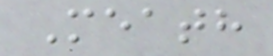Meath
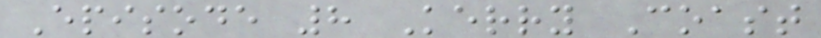Episode 8 Kerry Coast
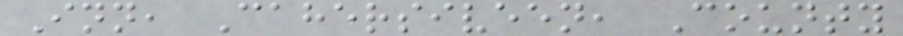Inn, Cahersiveen, County
